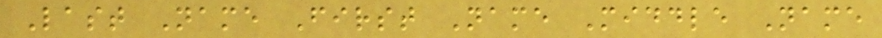Last Name First Name Middle Name
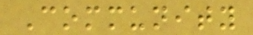Community
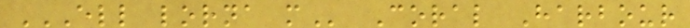ELL LORNA M Coral Harbour
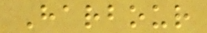Harbour
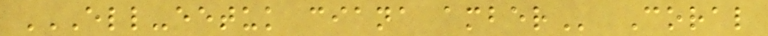ELL-EETUK CIANA AMBER Coral
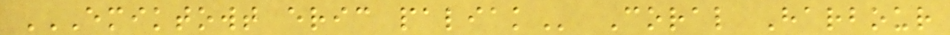EMIKTOWT ERIC PALIAK Coral Harbour
